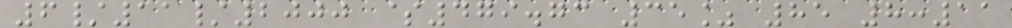6/11/2000 $479.73 35% 85 8:11
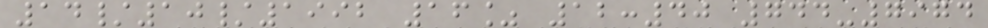14/10/1992 16% 12:40 744-7974
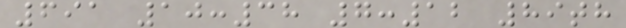691 10:38 7:12 89th
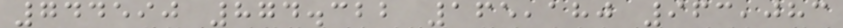744590 874.322 165,180 963,083
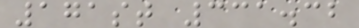171st 331.32
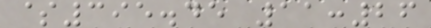$395.45 11:26
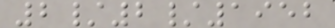2/2/1952
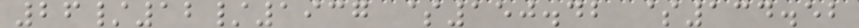26/12/1937 $150.42 $134.52
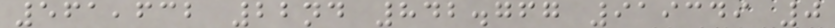561,632 22nd 842.767 919349 0
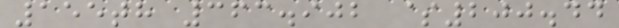155th 363.902 $200.44
